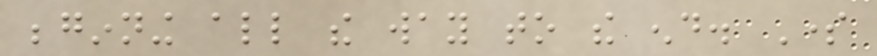beginning all the way to the end. Some
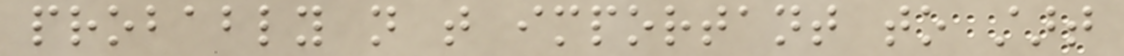probably not that important to start
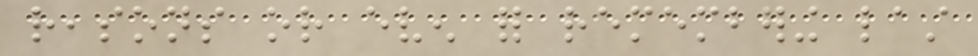reasons or even for remembering last
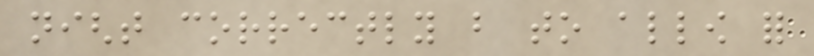night correctly but to allow for
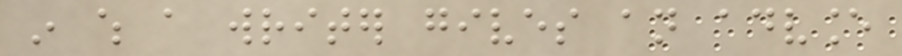in which a writer gives an advance
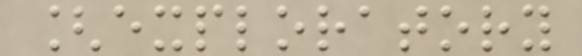[exploratory
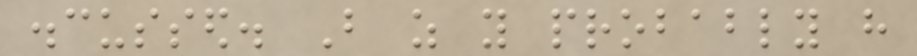discussed. But as you probably have
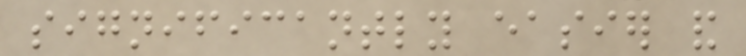significantly easier and
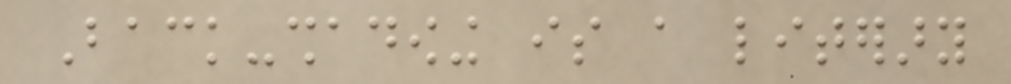Back-shadowing is a literary
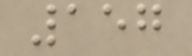157
